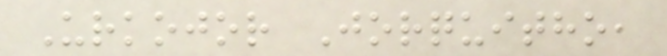Urkojor Jorquitho,
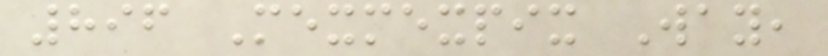896 Mexmexpix Way,
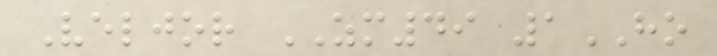Veljor ZM49 1HO
